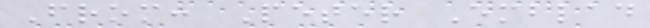From: Peter Emblad
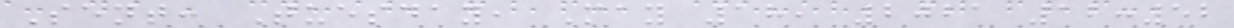Sent: Tuesday, May 18, 2021 12:52
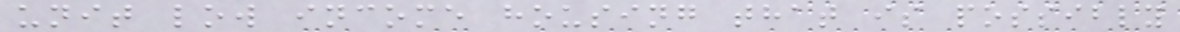unit low income housing that is possibly
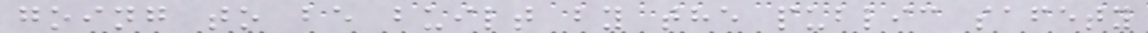going to be built by the public safety
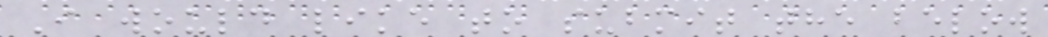I would like to submit the below
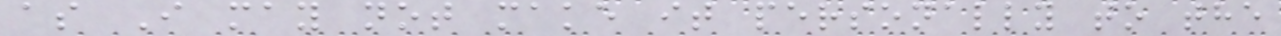as I may not make it personally to the
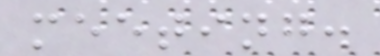meeting.
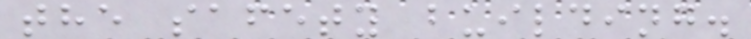the safety building.
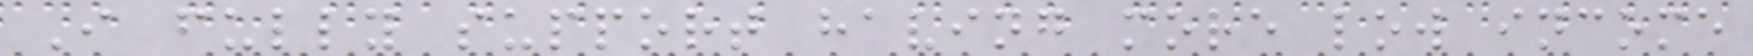I fully support having more low income
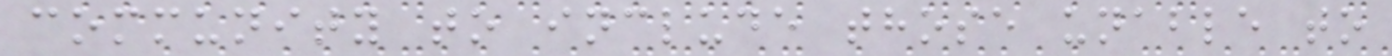community to include those unable to
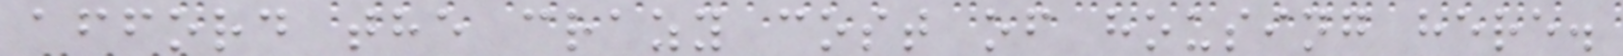afford the crazy cost of housing here.
